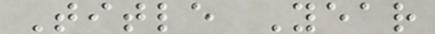Title Year
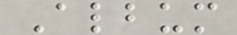Album
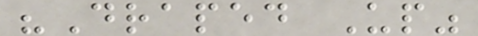"Draped Up"
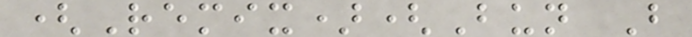(Remix)(Bun B
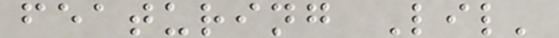featuring Lil'
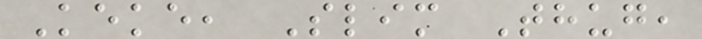Keke, Slim Thug,
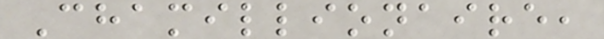Chamillionaire,
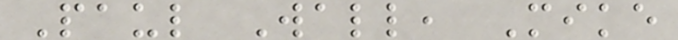Paul Wall, Mike
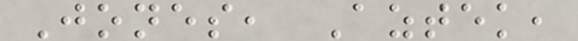Jones, Aztek,
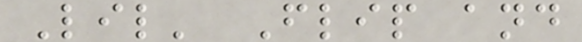Lil' Flip and
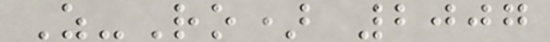Z-Ro) 2007
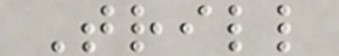Trill
